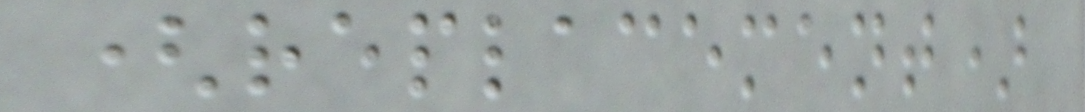(replacement)
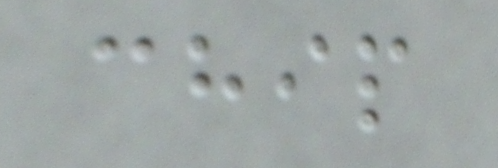chip
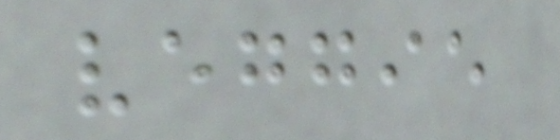veggie
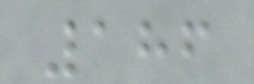186
